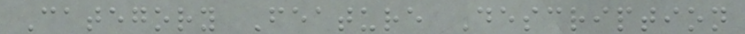Category Feature Description
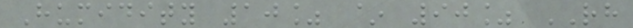Humidity 10% ~ 90% RH
